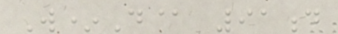W*D@ 91d
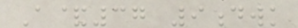A&37 9dwk
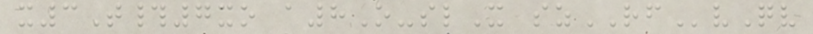x3T#7xo a8O-slX szRFvQv
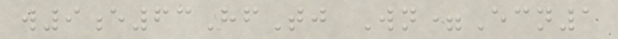w9e63HfTj Wn=Ecn1
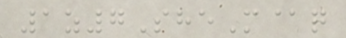1z7SheM@q
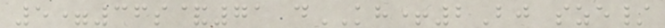5=36s&71 dKH+2Bj sze/
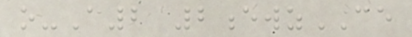o-A2 2ewzCE
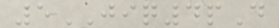5JIQ4pD
